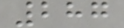287
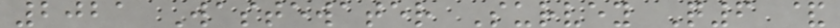2021 Wastewater Survey Q6 &
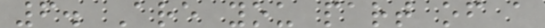6. Are you part of a
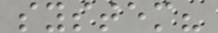system?
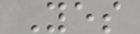Yes
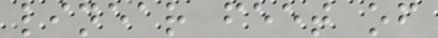linear feet of
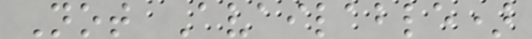Not Available)
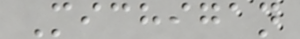Michigan
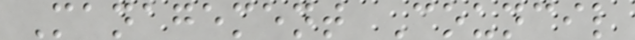Management Council
